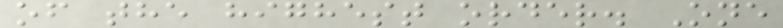of the highest order. One
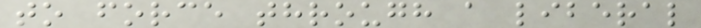to force through a liberal
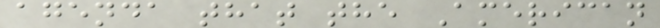agenda that the American
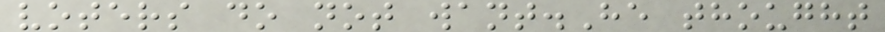voters do not want.He thought
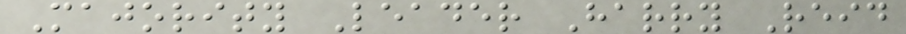Majority Leader Harry Reid
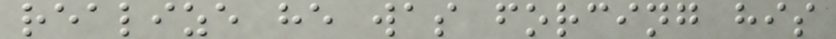realize he was forcing his
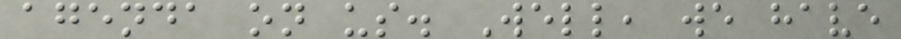agenda on us. Well, we have
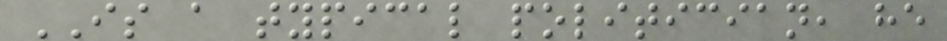IS a typical politician, he
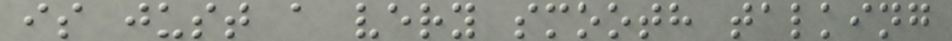is just a very smooth talking
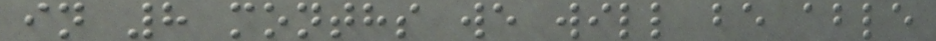in 8 months we will be able
